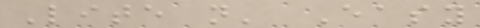Lite n' Easy
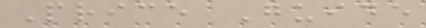Price Guide
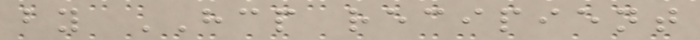by HCP recipient
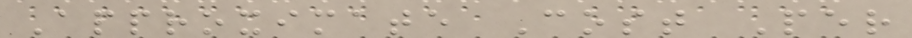Approximate Cost Per
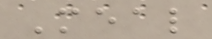Meal
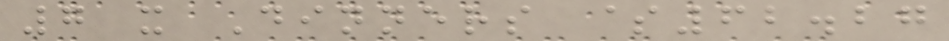7 x Dinners $62.27
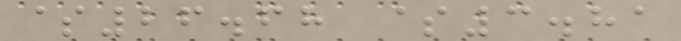$26.68 $3.81
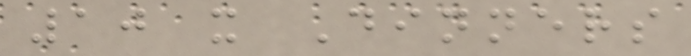10 x Dinners
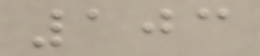103
